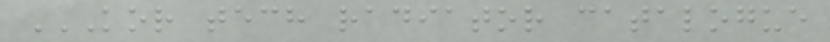KOR TECH RADIATOR CATALOGUE
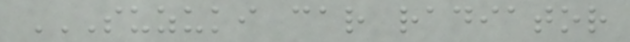SUZUKI CAR RADIATOR
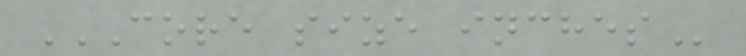CORE SIZE INCHES
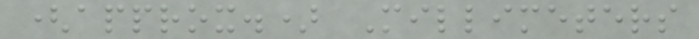(approx.) Millimeters
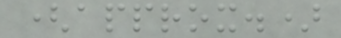(approx.)
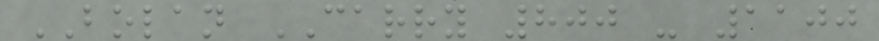BOLAN CARRY 800 - 1100
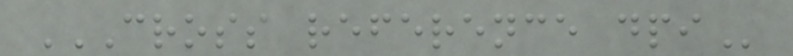CROSS REFERENCE DPI
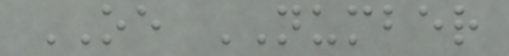OE NUMBER
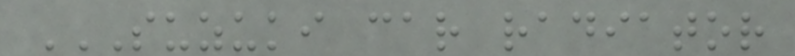SUZUKI CAR RADIATOR
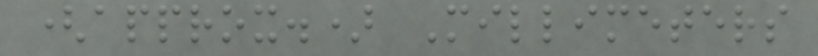(approx.) Millimeters
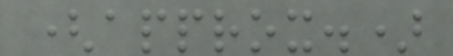(approx.)
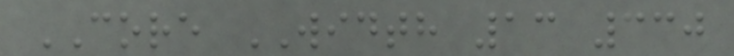CORE WIDTH 13 330
